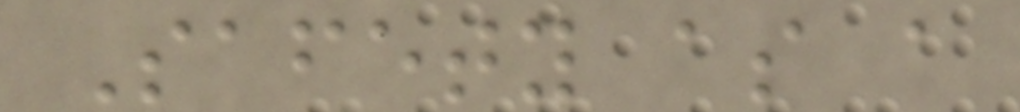Safety as a
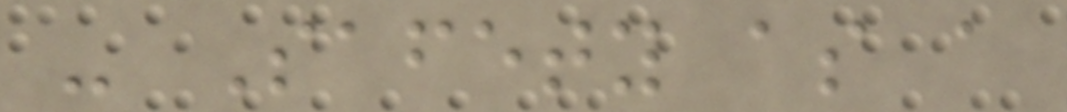- Safety as a
